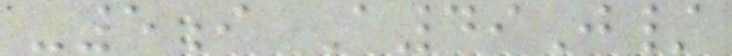-5i A49J/
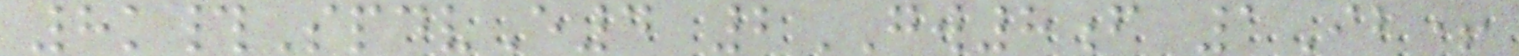8k#SpdvE4 2GW8f 1Ib+
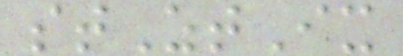stZtIx
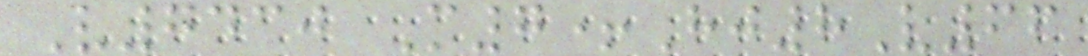V7430 M7+Hj8V66
